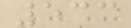533
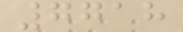7718
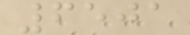6501
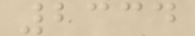2334
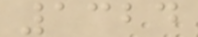1324
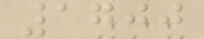1700
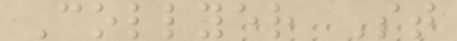Collyer St
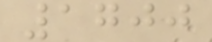1700
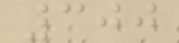300
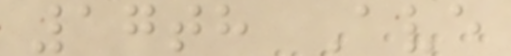17th Ave
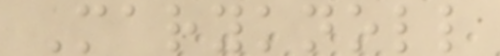Maryknoll
